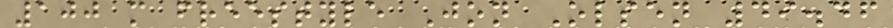100 m freestyle Jon Olsen 49.46
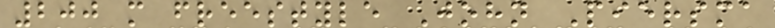200 m freestyle John Piersma
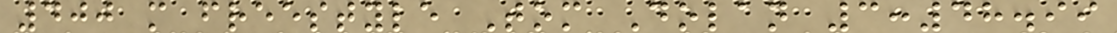400 m freestyle Tom Dolan 3:48.99
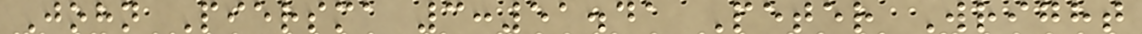John Piersma 3:51.41 Peter Wright
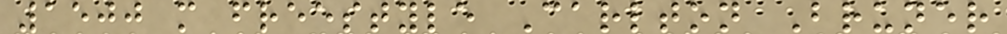1500 m freestyle Carlton Bruner
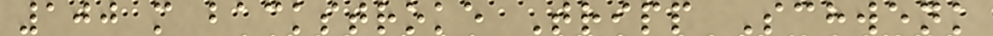100 m backstroke Tripp Schwenk
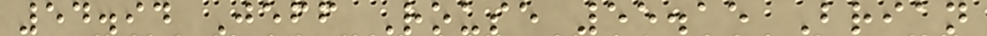54.94 Jeff Rouse 55.15 Brian
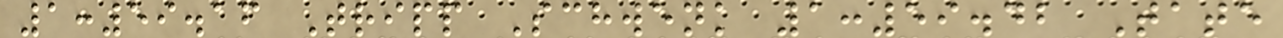1:59.16 Tripp Schwenk 1:59.42 Tate
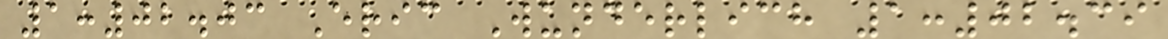1:02.03 Eric Wunderlich 1:02.39
